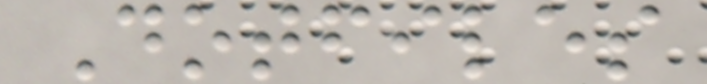Dotfiles
